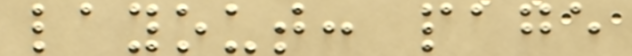layout: page
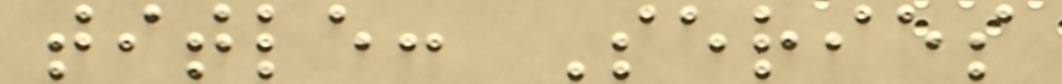title: Series
